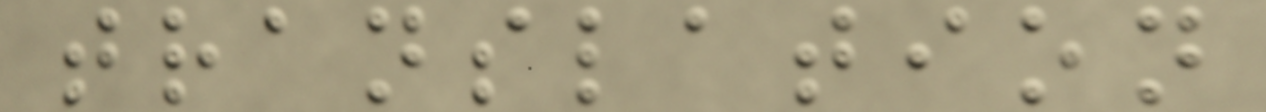translation
